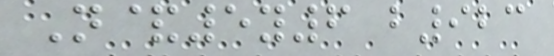N&5y6 b923
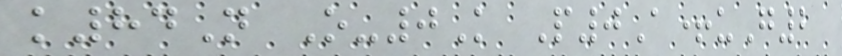k84N O-0K P0A+uG2
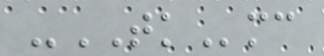-TKmc
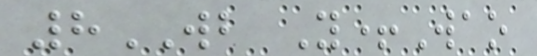8WB Y+Wao
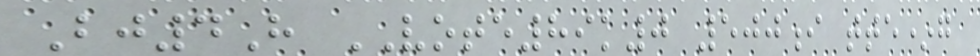Bj4H VOTE89k0 500i tte*g
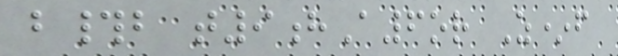b#b t9hA6or Z*f
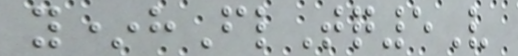y*hFlTq5V
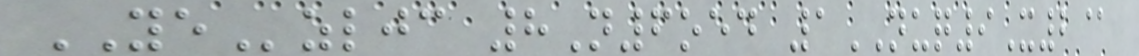YEzljc 8N6oed 1NUQ9X2@
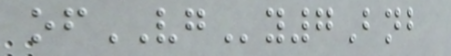ofVGy7Bnb
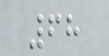68
